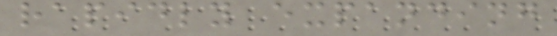rapidly expanding
